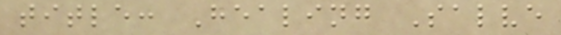title: Healing Salve
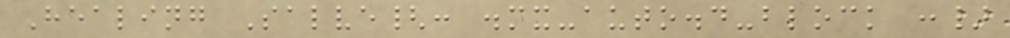Healing Salve{: .mx-auto.d-block :}
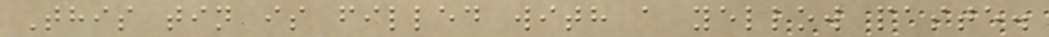This tin is filled with a yellow paste.
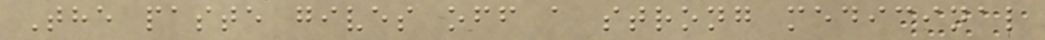The paste gives off a strong medicinal
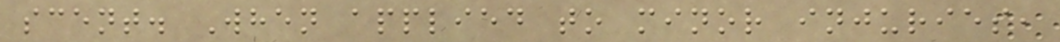scent. When applied to minor injuries,
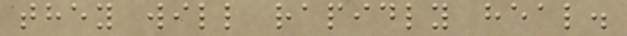they will rapidly heal.
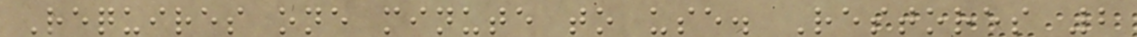Requires one minute to use. Restores 2
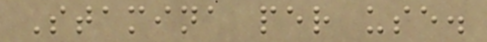Stamina per use.
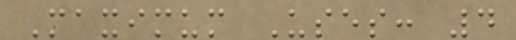Maximum Uses: 4
